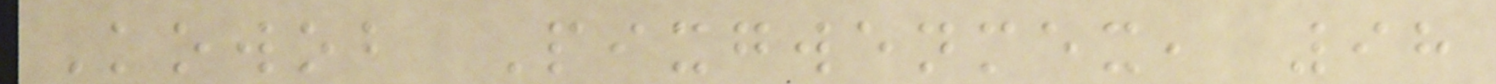Kowob Pixgwenmex, 98
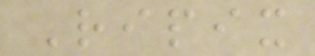Ripix
